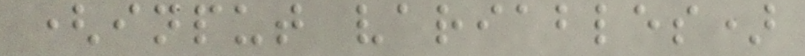(input variables)
